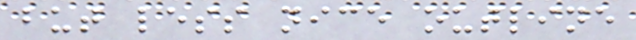but less nice outline
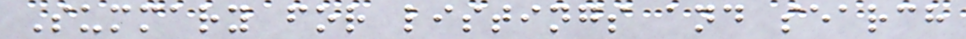Summary for listings and search
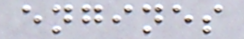engines
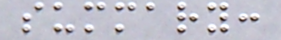summary:
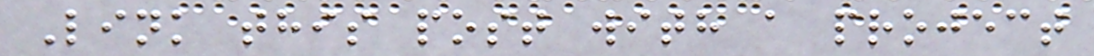Link this post with a project
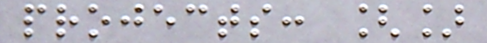projects: []
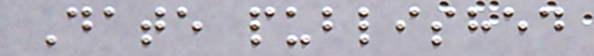Date published
